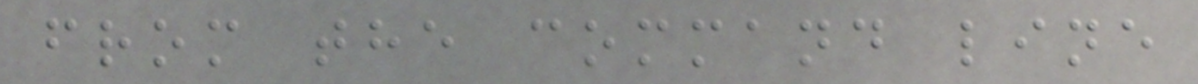from the command line
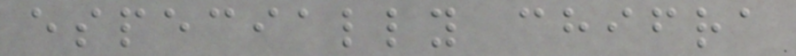especially chifra
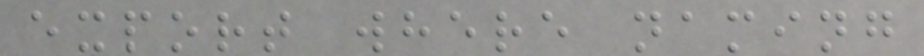export where naming
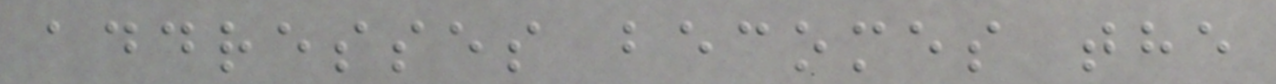addresses becomes the
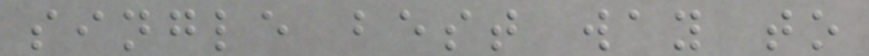single best way to
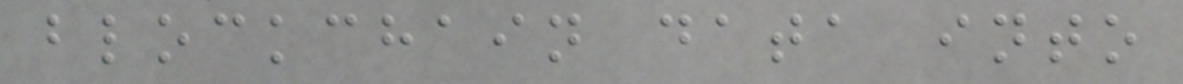blockchain data into
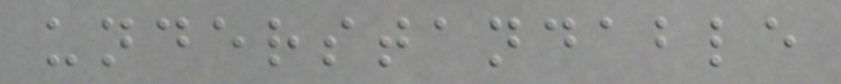understandable
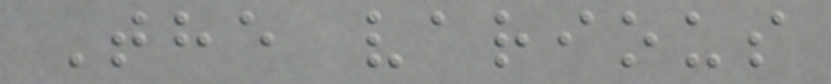The various
